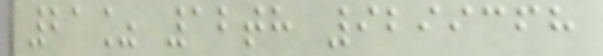21% 12th 9299368
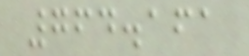764.161
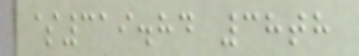$319.84 38th
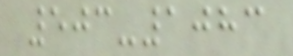503-1083
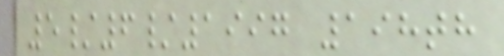5/6/1997 198th
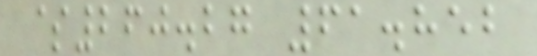$260.27 61.852
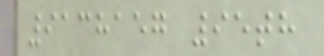9138157 95th
